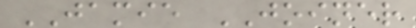JAMIE JOINER
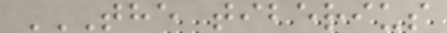THE TIBERIUS
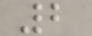2
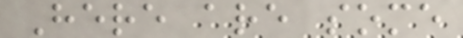Here are some
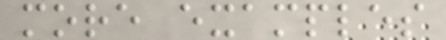more examples
